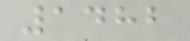1482
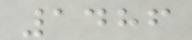1486
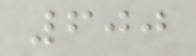600
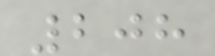208
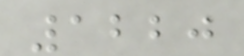1220
